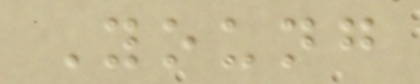Young
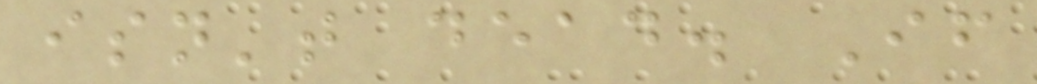isn't dead. If
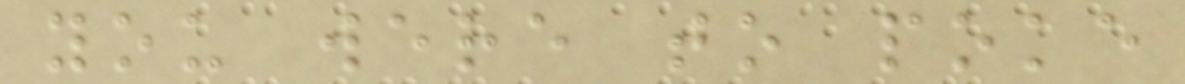you were to poke
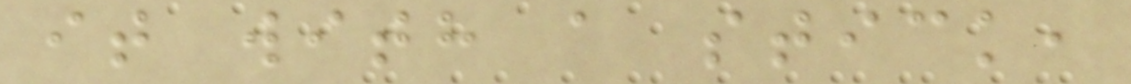it with a stick,
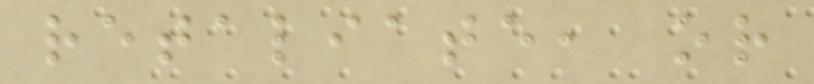retaliate, or
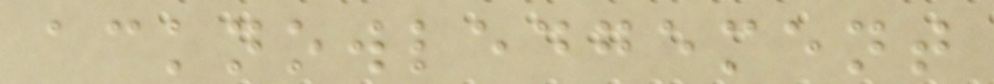acknowledgement
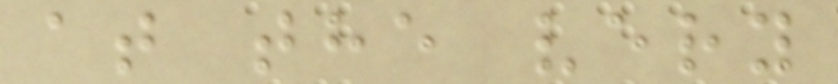at the very
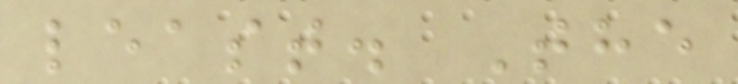least. The
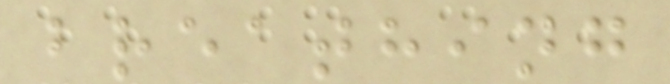breathing
